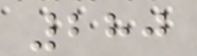280
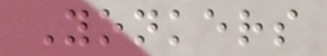Yonkers
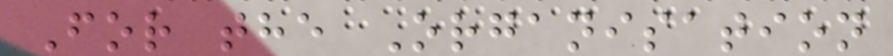For the Organisation
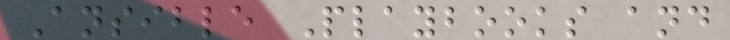Ansible Playbooks and
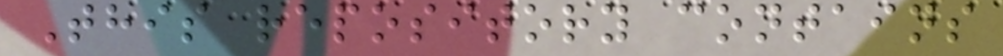This repository contains
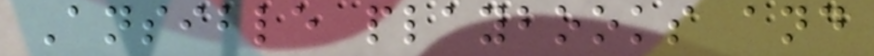Ansible playbooks and
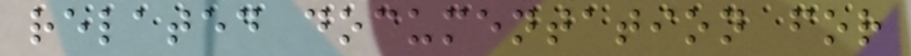related documentation for
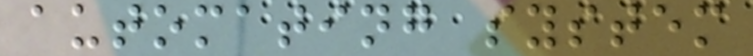automating system
